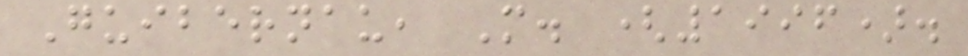Guibernau, M. (1996).
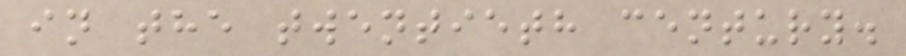in the twentieth century.
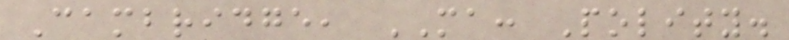Cambridge, MA: Polity.
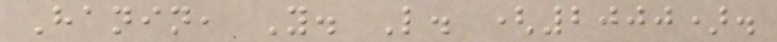Hanin, Y. L. (2000).
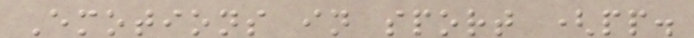Emotions in sport (pp.
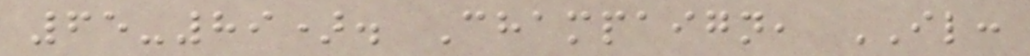65-89). Champaign, IL:
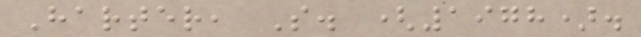Harter, S. (1978).
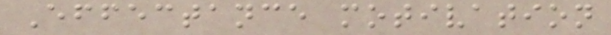Effectance motivation
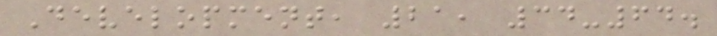Development, 21, 34-64.
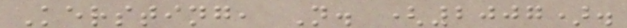Kersting, N. (2007).
